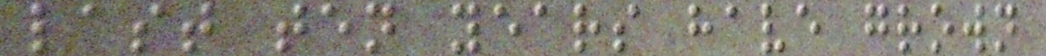last ten years have grown
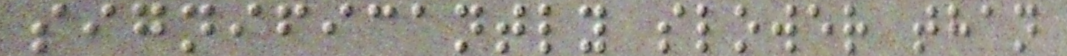significantly slower than
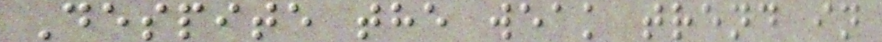Despite the weak trend in
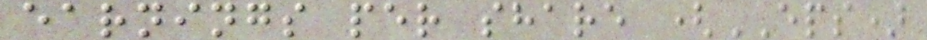earnings per share (EPS)
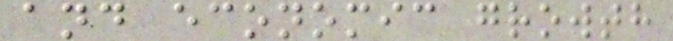and economic growth
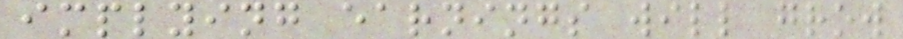implying earnings will grow
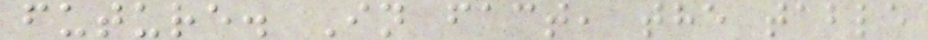future. In fact, the table
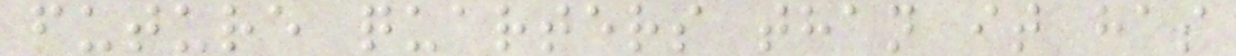future quarters than it has
